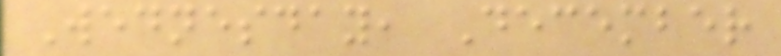Wednesday, December
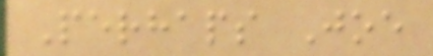Perhaps Joe
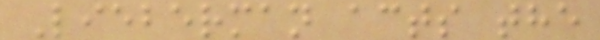Lieberman acts the
